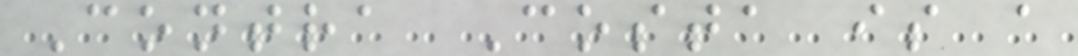Contra Costa is a
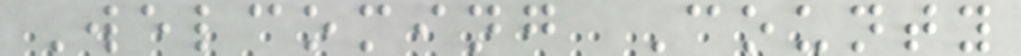Welcoming County
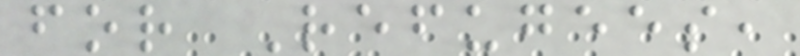for Refugees,
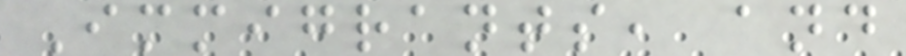Immigrants, and
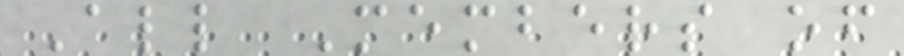All Members of
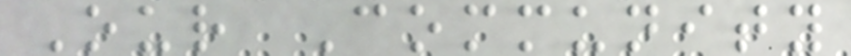Our Community
